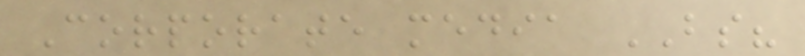Corporate media BS?
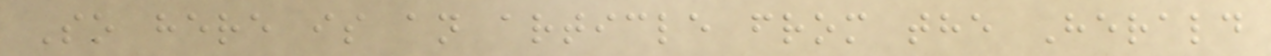So here is an article from the Herald
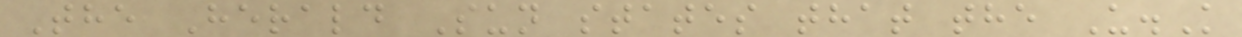The Herald Sun states that the U.K
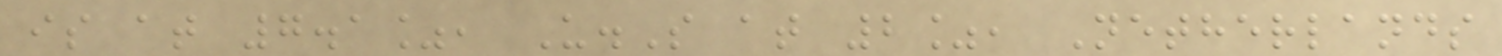is at 7.1%, U.S at 2%, Netherlands
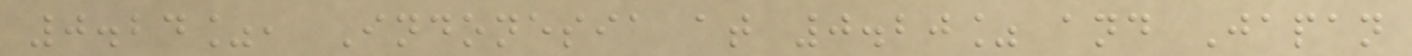0.24%, Indonesia at 0.20% and Japan
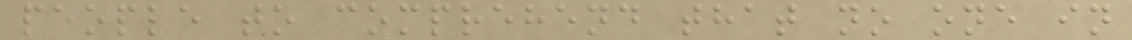people to comprehend that no one in
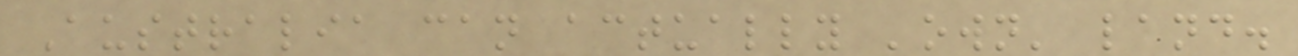Australia can actually 'own' land.
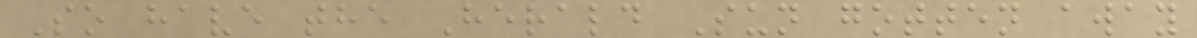So have the Herald Sun gotten away
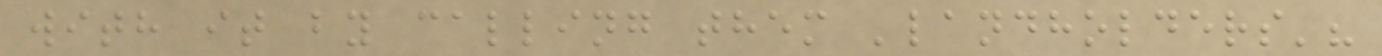with it by calling them 'landholders'?
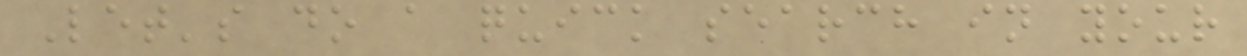Let's do a quick search in your
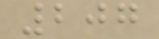207
